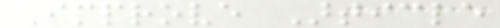Improve Article
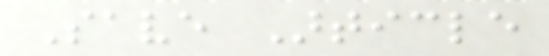Save Article
